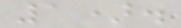1).
